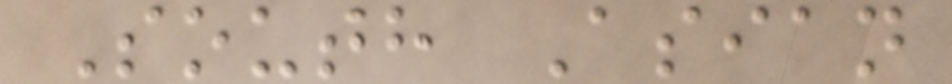South Asian
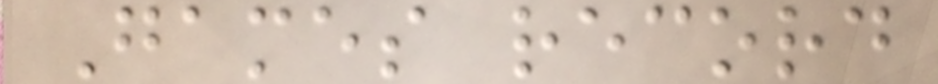Games record
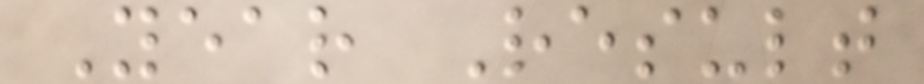Year Result
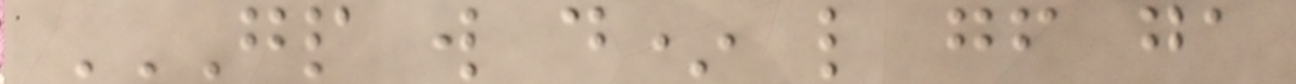GP W D* L GF GA
